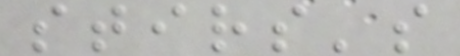stirs's
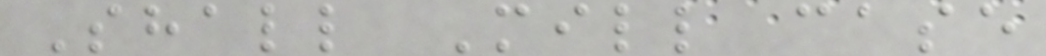Shall Mill case
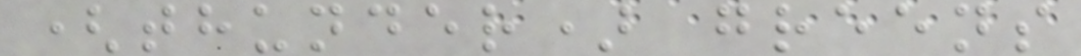(thunder) greens
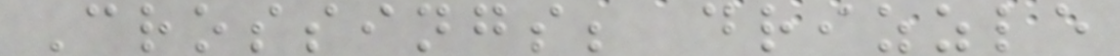Crossings; drizzle
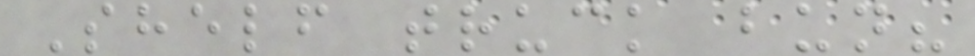Shelf truck bun?
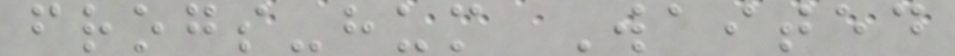frogs-hum Waited
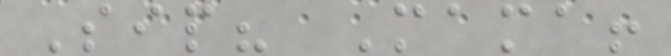Sip? Mama!
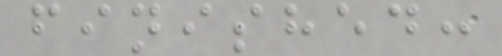finished:
